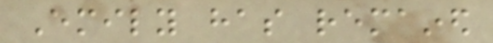Emily has remained
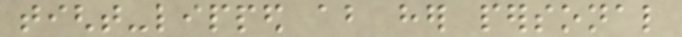tight-lipped about her personal
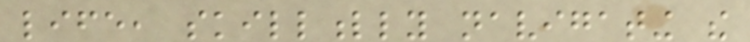life, skillfully navigating the
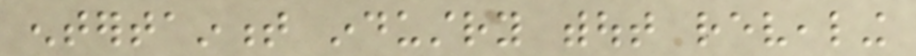entertainment industry without revealing
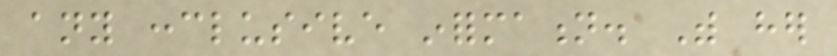any conclusive information. With her
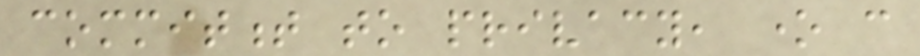commitment to privacy, one can
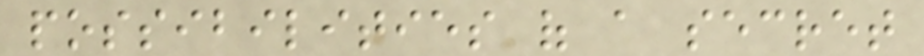possibilities of a secret
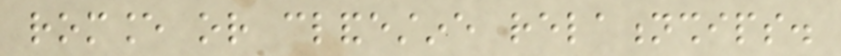romance or clandestine relationships.
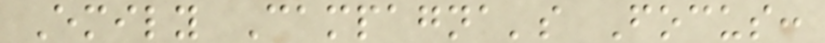Emily Campagna's Focus:
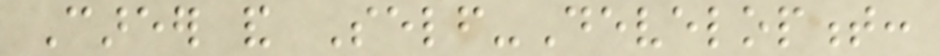Career and Self-Development:
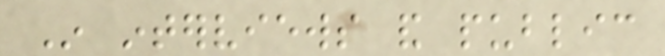In interviews and public
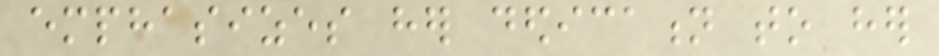emphasizes her dedication to her
